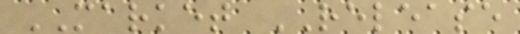MARKET RELEASE
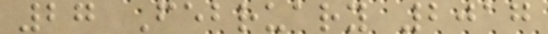27 February 2017
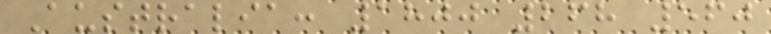Australia: 1800 268 560
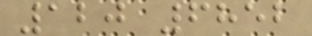120 6852
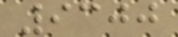9300
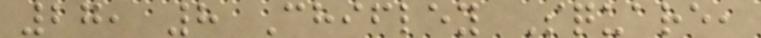27, 8 Chifley Square,
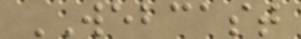WEBCAST
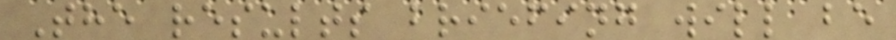The results briefing will be
